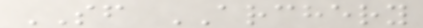SF ARCHERY
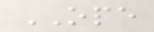OPE
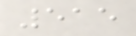515
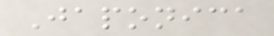Japonica
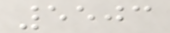5503
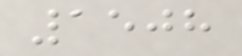1508
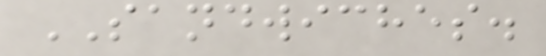SANDWICHES.
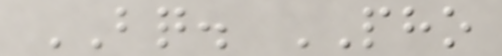BQ. PHO
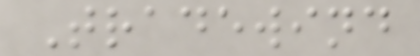Tradewind
